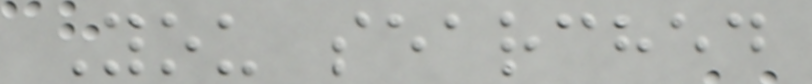You searched
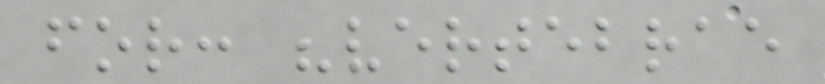for: "vertebrae
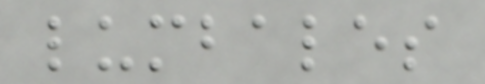lumbales
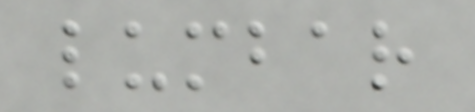lumbar
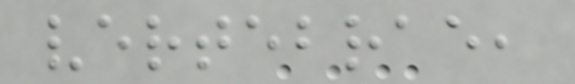vertebrae,
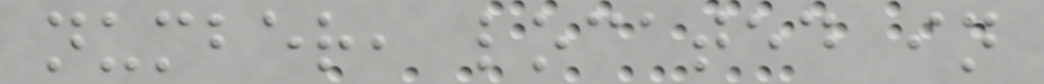number, located in
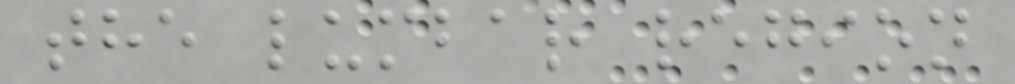the lumbar region
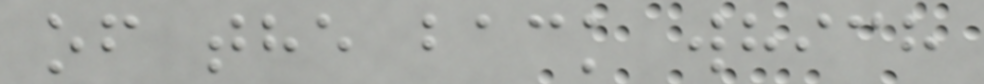of the back which
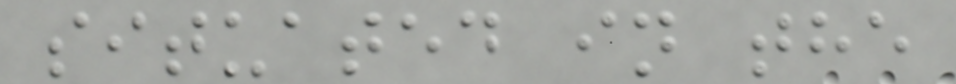situated in the
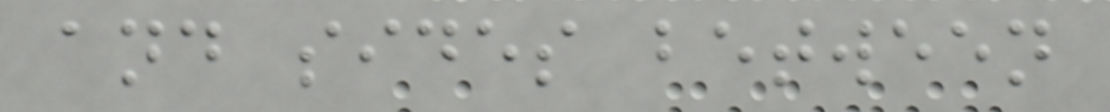and sides between
